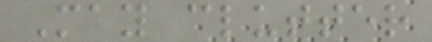May clutter
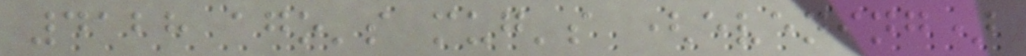4128 ago's mug's (evening)
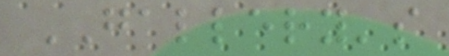GALLERY's
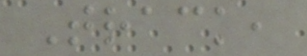Track,
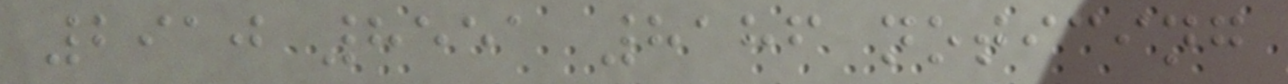2910 8551 8186 noticing
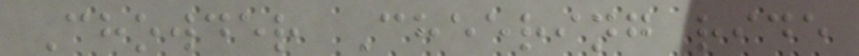Chowder Cheering ride
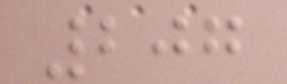207
